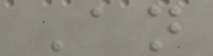An
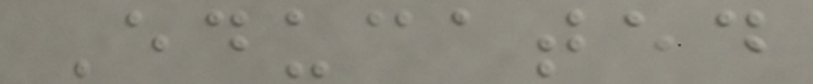Educated
